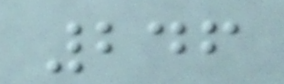246
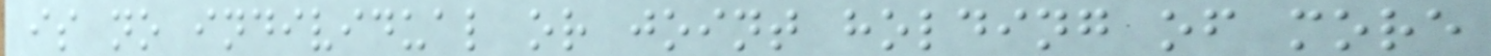is no individual or joint holding of more
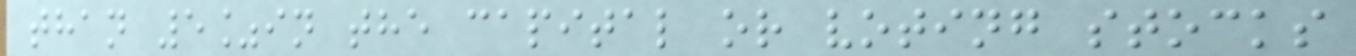than 5%in the capital or voting stocks
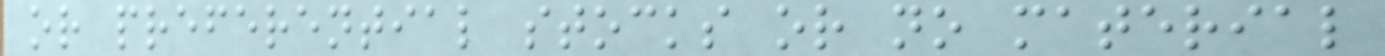or preferential stocks or no material
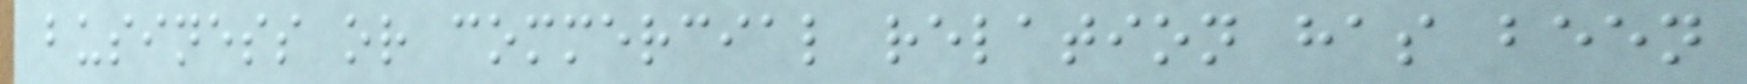business or commercial relation has been
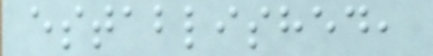established,
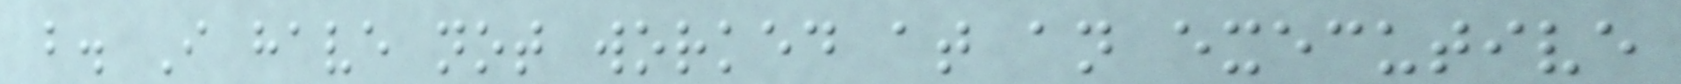b. I have not worked at an executive
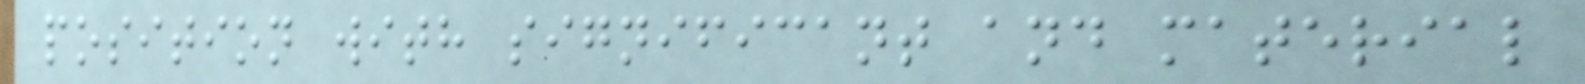position with significant and material
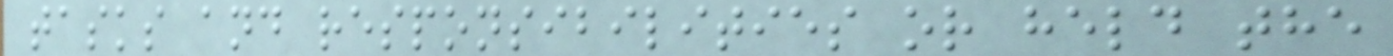tasks and responsibilities or held the
